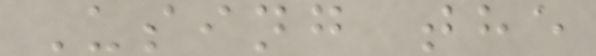Using the
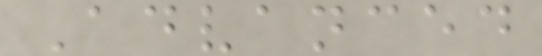Advanced
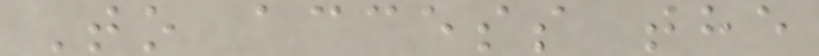To access the
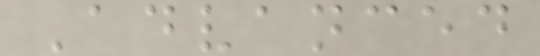Advanced
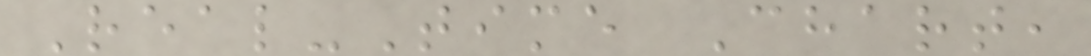Real-Time Chart,
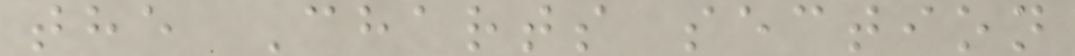the Charts section
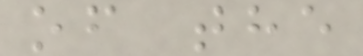of the
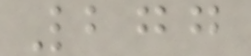277
